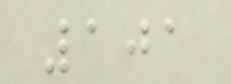101
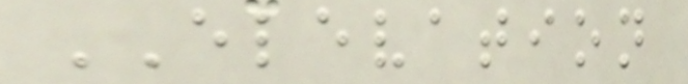ELEVATION
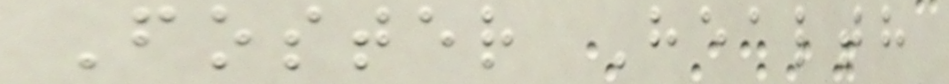Foster Health
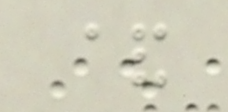&
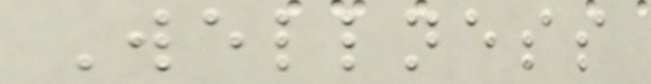Wellness
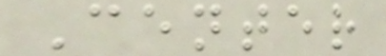Center
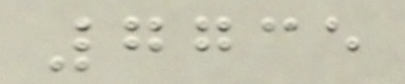7735
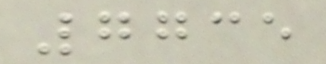7735
